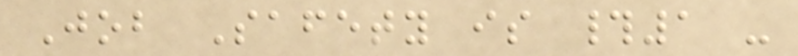Job Safety is #1 -
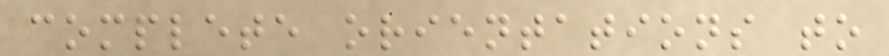complete orientations to
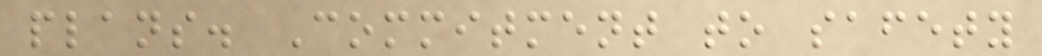plans. Commitment to safety
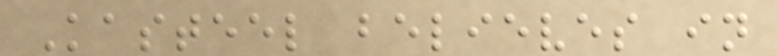Kasteel believes in
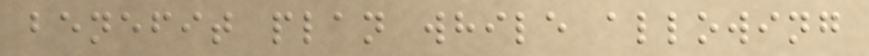benefit plan while allowing
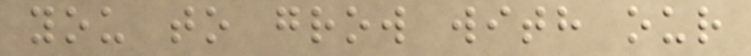you to grow with our
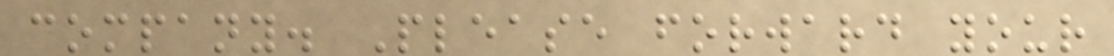company. Please forward your
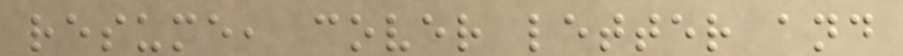resume, cover letter and
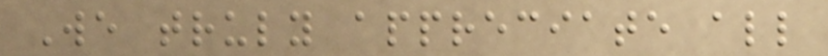We truly appreciate all
